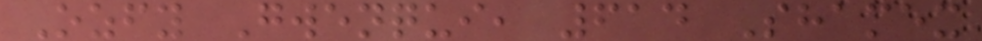Ozfy Gwenqui, 614 Shamex
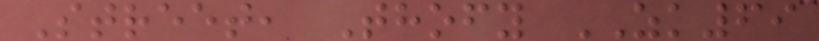Street, Thofy ZK69
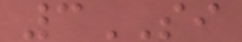3SI
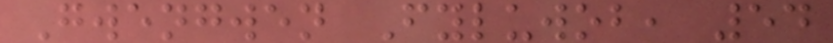Gwengwen Fyluwob, 54
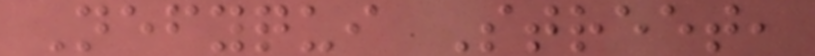Nefyqui Street,
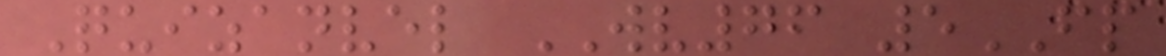Quizanvel WV76 5FP
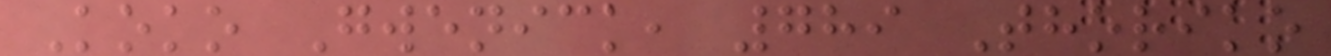Koko Gwenick, 789 Thoriko
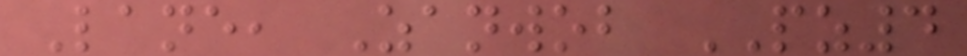Lane, Zanwob PZ4
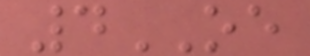4OE
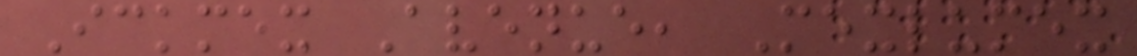Ickmex Avenue, Mexlumex
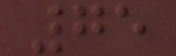75
